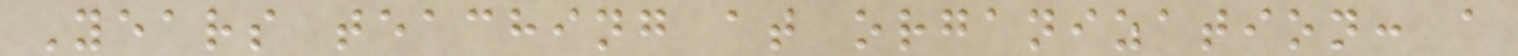Years teaching at organization: a
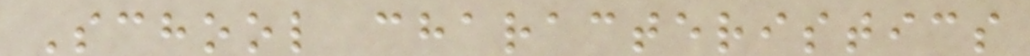School characteristics
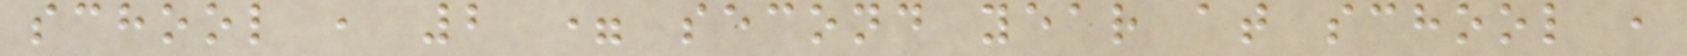school , 2 = second year at school ,
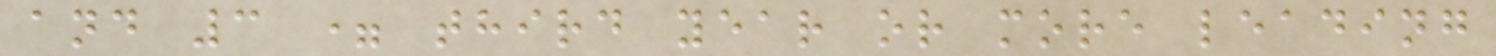and 3 = third year or more leading
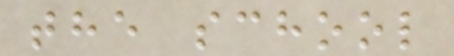the school
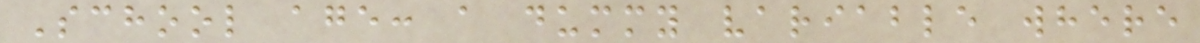School age: a dummy variable where
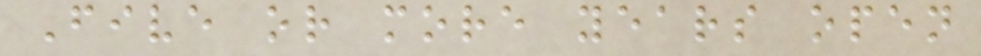Five or more years open
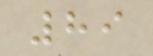89
